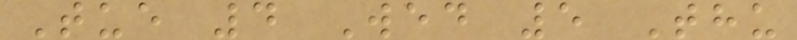Tue 4 Wed 5 Thu
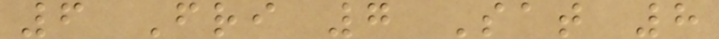6 Fri 7 Sat 8
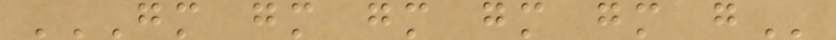GM GM GM GM GM G
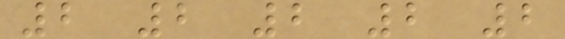2 2 2 2 2
